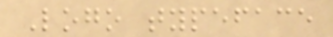Logo typeface
